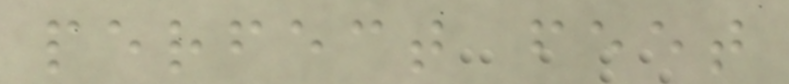perfect feet
